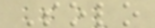Solo
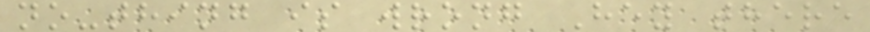no-thing is wrong Hey there
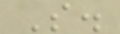S.
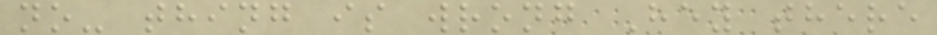no- thing is wrong Hey there
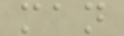man
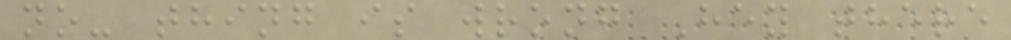no- thing is wrong Hey there
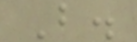B.
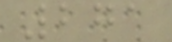271
